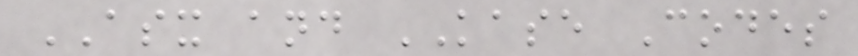ASX and KASE Codes
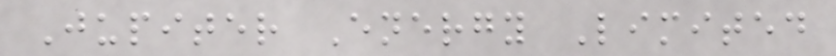Jupiter Energy Limited
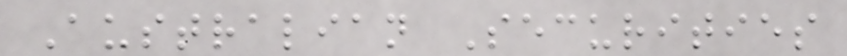Australian Securities
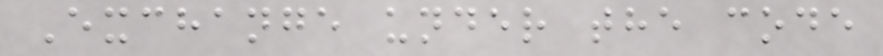Exchange under the code
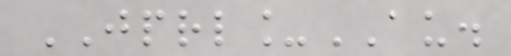JPRL_AU.
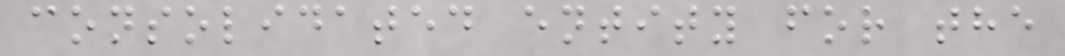consolidated entity for the
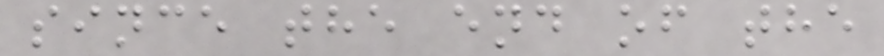since the end of the
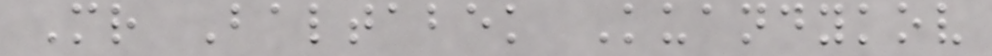Mr Baltabek Kuandykov
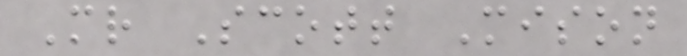Mr Scott Mison
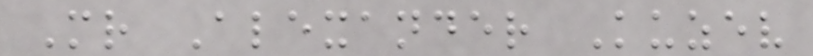Mr Alexander Kuzev
